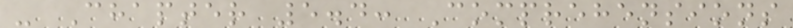- Chapter 5.4: Comprehensions
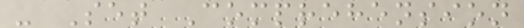- Set Comprehension
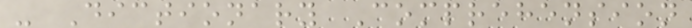- Dictionary Comprehension
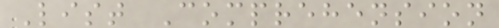List Comprehension
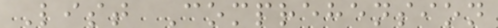List Comprehension
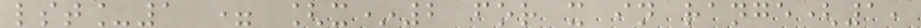lst_1 = [x*2 for x in range(1,
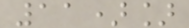11)]
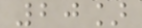20]
